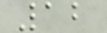12
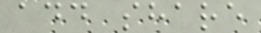add share
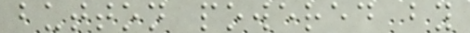button powered by
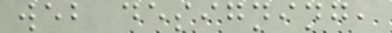web designing,
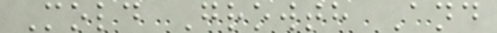Mold Growth And
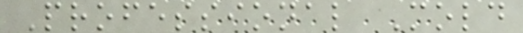Professional Mold
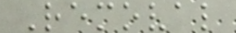Removal
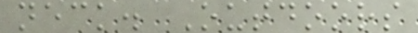neck. Outdoors
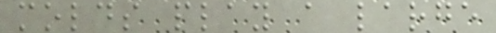molds play a large
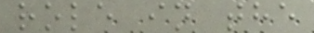role in the
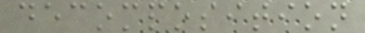decomposition
